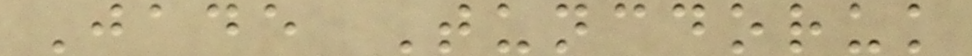Jade Tuncdoruk
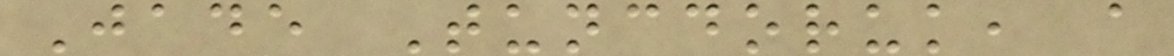Jade Tuncdoruk, a
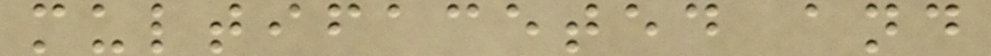multifaceted and
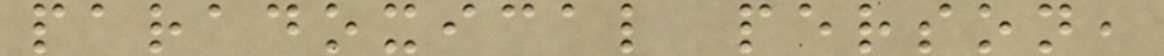paradoxical person,
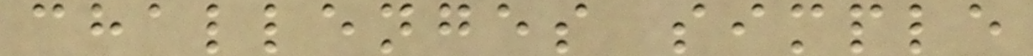challenges simple
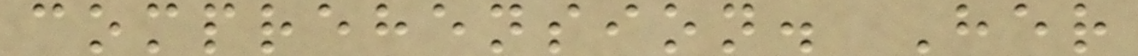comprehension. Her
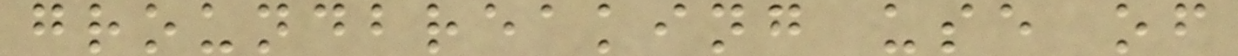groundbreaking use of
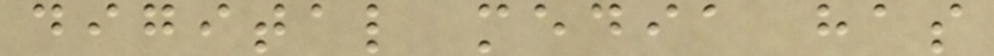digital media has
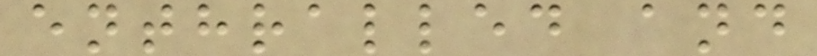enthralled and
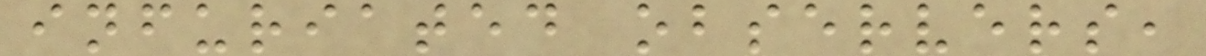infuriated observers,
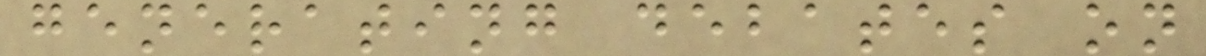generating debates on
